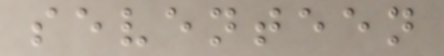seventeen
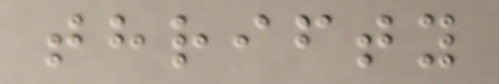thrifty
